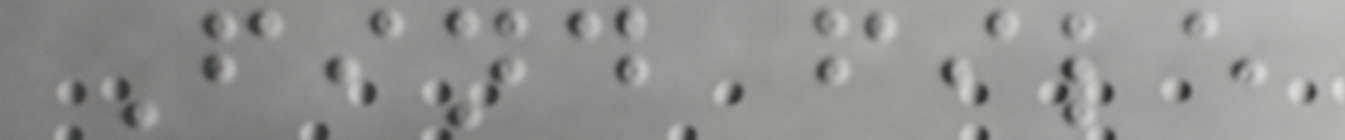Find file
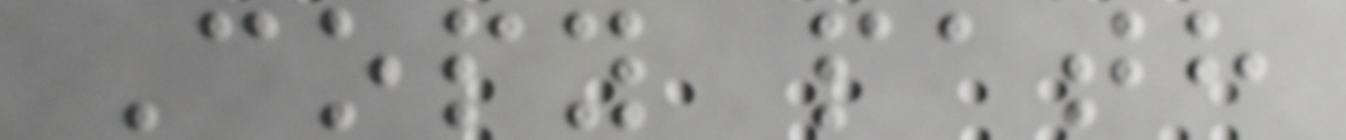Copy path
